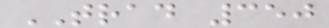TRAD 350
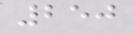250
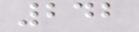242
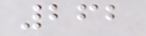262
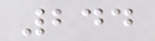244
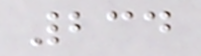234
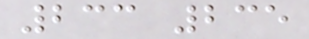233 235
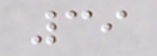39
